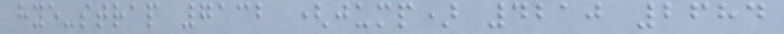hye-strap 7132 (jump) 4210 2684
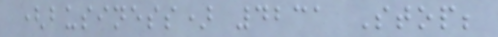(business) 4231 Stop;
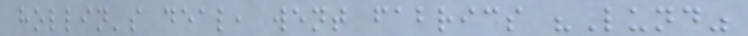hollin's deal, went fabrics "Lund"
